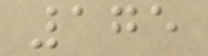175
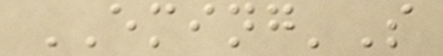EMING'S
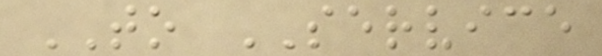TO SERVICE
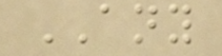ANY
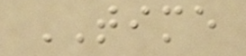TIME
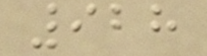928
